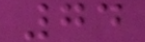74
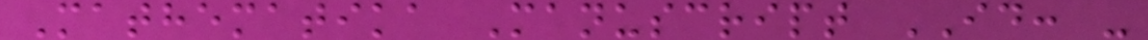Mathematika Manuscript ID: -
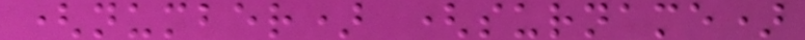(number) (surname)
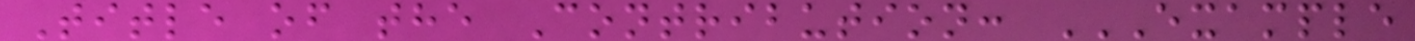Title of the Contribution: EXAMPLE
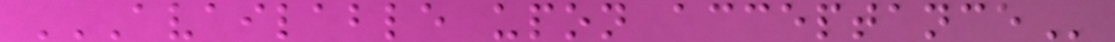AVAILABLE UPON ACCEPTANCE
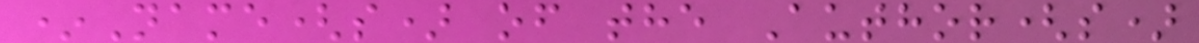*Name(s) of the Author(s)
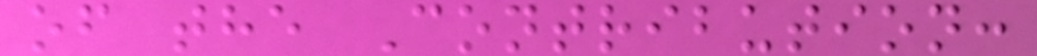of the Contribution:
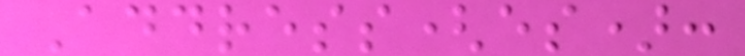Address(es):
